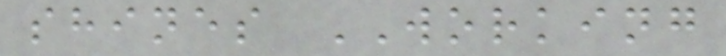shines WORKING
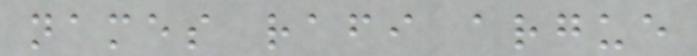names rafi argue
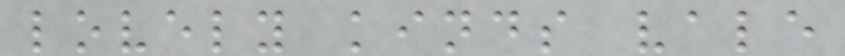lovely kinds vale
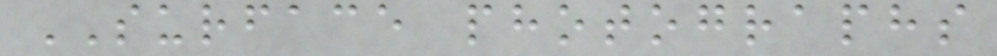SURFACE photographs
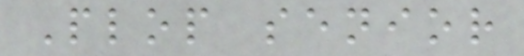Plop senior
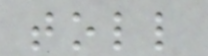toll
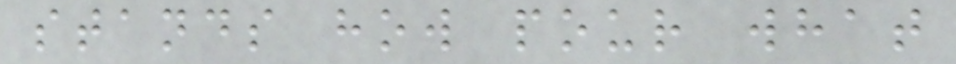stands how pour what
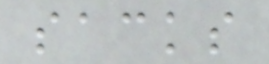sacks
